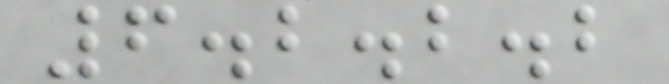6.2.2.2
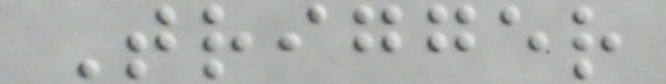Trigger
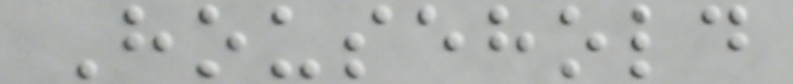Household
